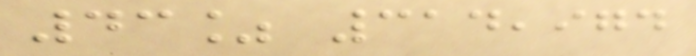43% 314,974
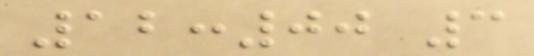12:00 3
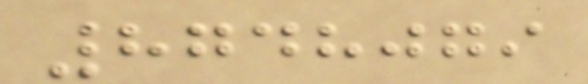8748079
